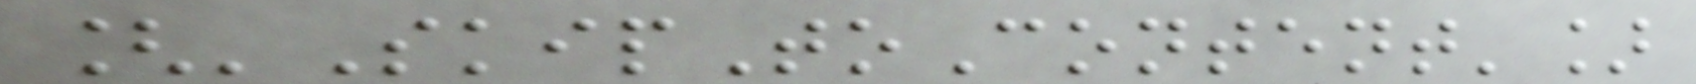['SkipToContent']
